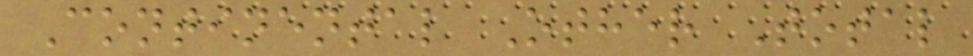Continental Other Total
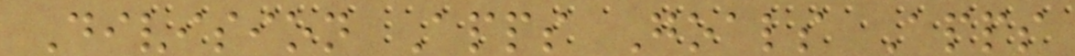Division Apps Goals Apps
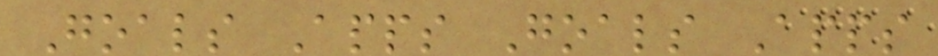Goals Apps Goals Apps
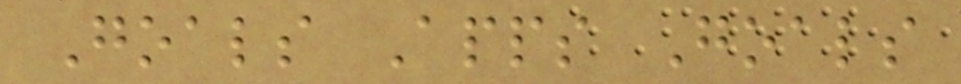Goals Apps Goals
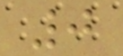0
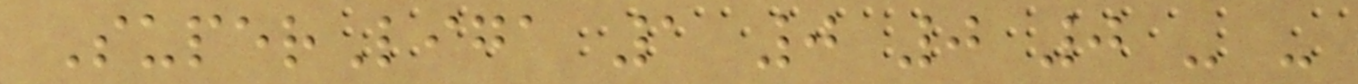SuperLiga 1 0 0 0 - -
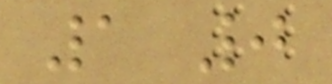1 0
